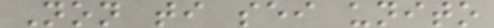Non ti sei unito
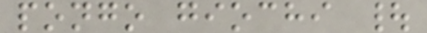pongo giochi |
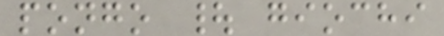pongo | giochi
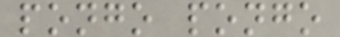pongo pongo
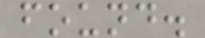found.
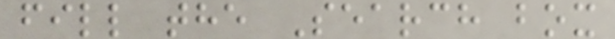fill the Search box
